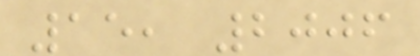15, 2006
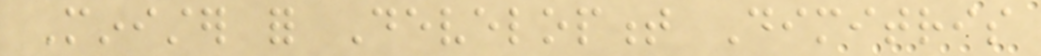Minister for Development Dimitris
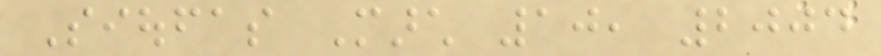Sioufas March 10, 2004
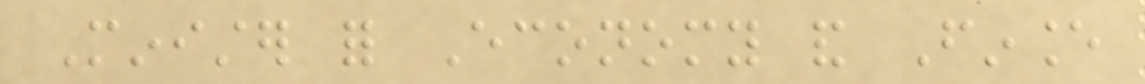Minister for Economy and Finance
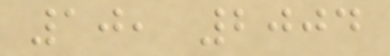10, 2004
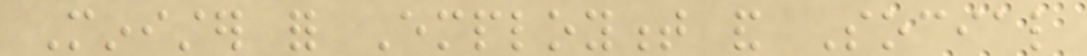Minister for Employment and Social
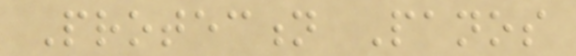Protection Panos
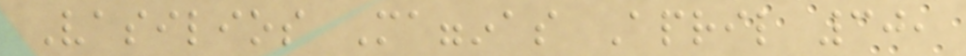Vasilios Magginas April 30,
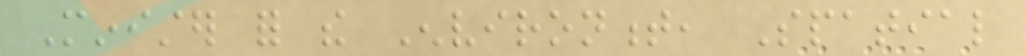Minister for the Environment, Spatial
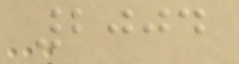2004
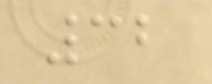32
